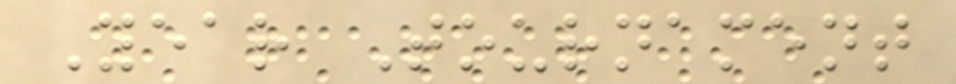Year Tournament
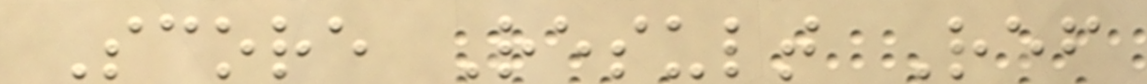Score Result Ref
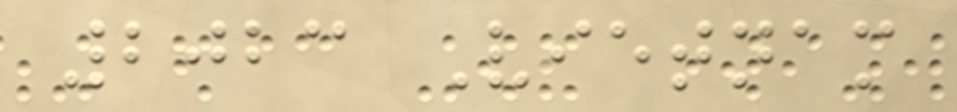2023 Vietnam
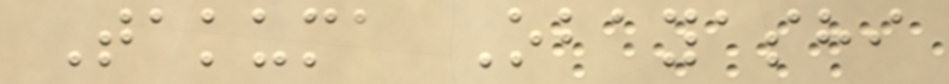Takuma Obayashi
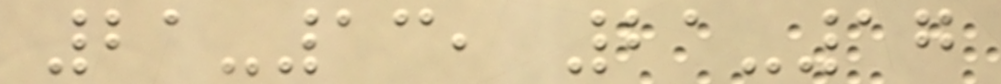21-13, 21-17
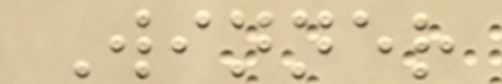Winner
